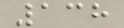138
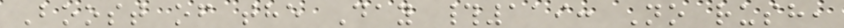Boost of the Day #119: No rush,
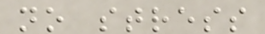no stress
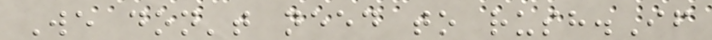We don't need to rush.If
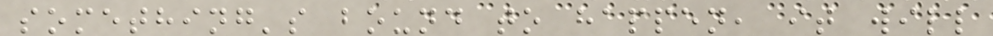something's bound to happen, it will
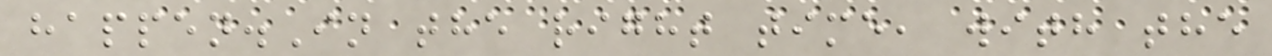happen.In the right time, with the
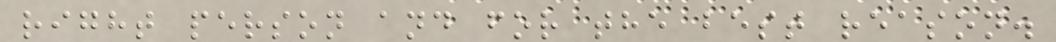right person and for the best reason.
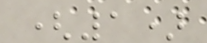(1)
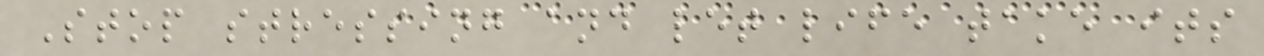Stop stressing and let life take its
